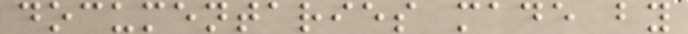documentaries made by
